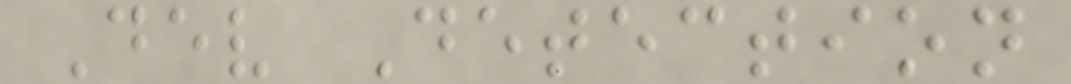Dev Detection
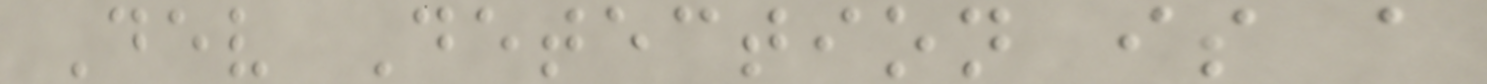Dev Detection is a
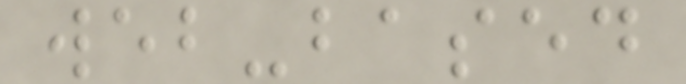web-based
